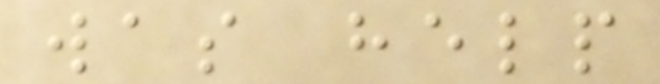was help
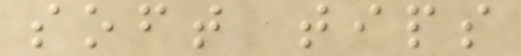soft tips
